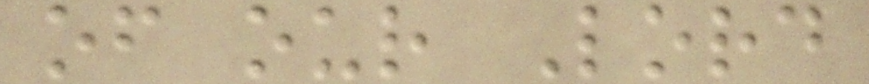of our Lord
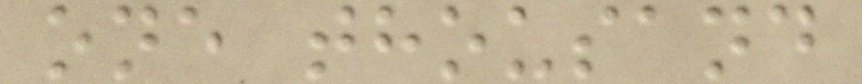one thousand
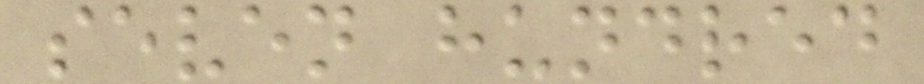seven hundred
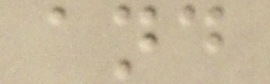and
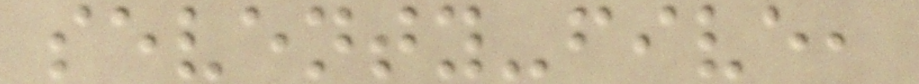seventy-five,
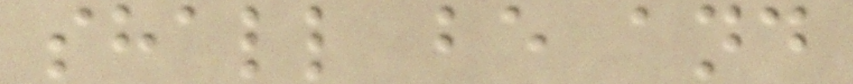shall be and
